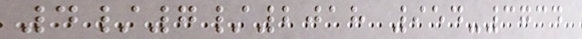4/7/2018 954-3734
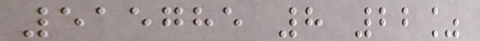515785 8 22%
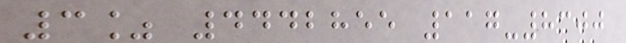3% 4442855 117-8300
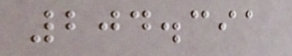204.391
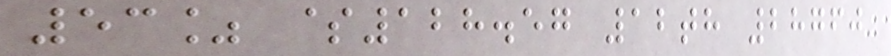53% $128.57 12th 28760
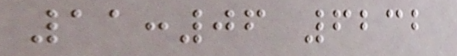11:06 6232
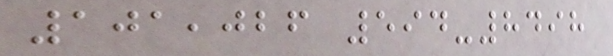101,026 594-8498
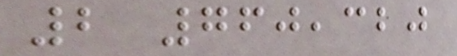2 760,320
